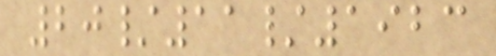20/11/1923
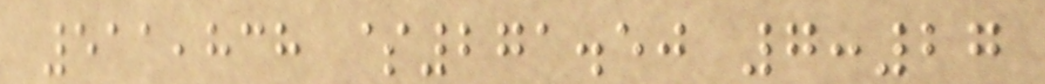511,838 $271.50 7:27
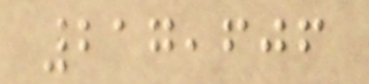217,606
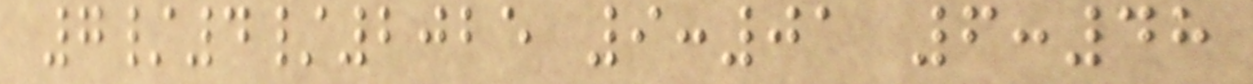7/4/2025 9:01 6:48
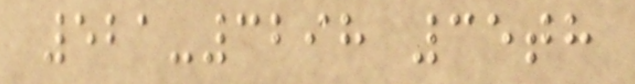521-3298 35th
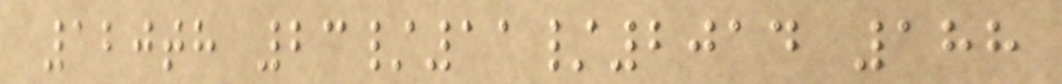120th 23/11/2014 188
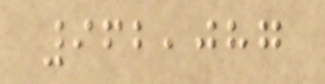962,087
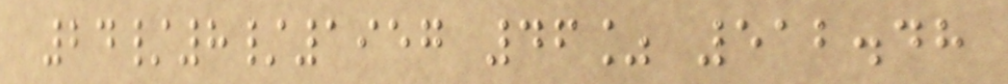24/8/1957 46% 512.48
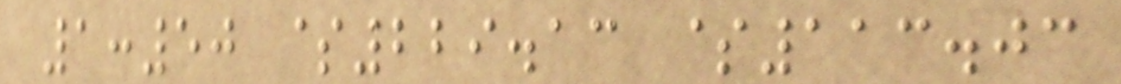1:50 $229.13 $113.03
